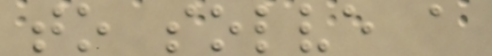to solve a
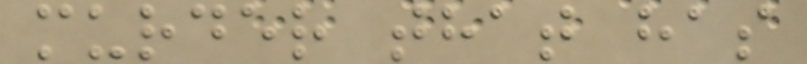murder that has
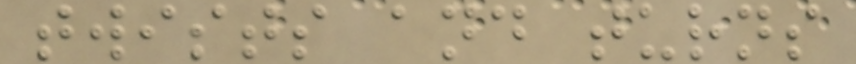twists and turns
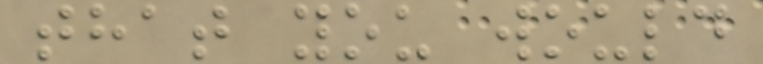that you would
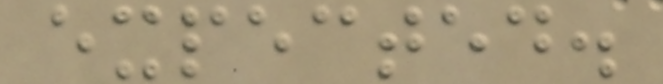expected.
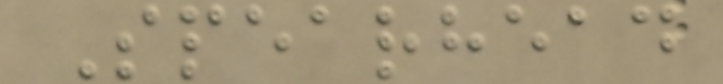Spearhead
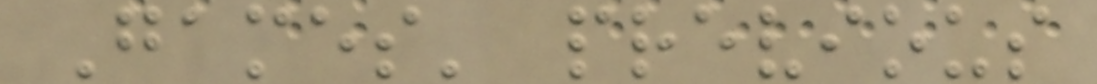Games' previous
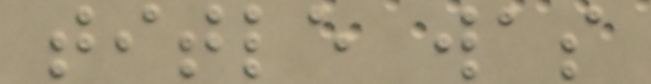title was
